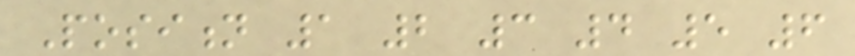Position 1 2 3 4 5 6
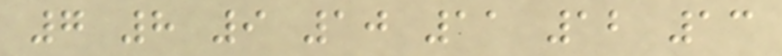7 8 9 10 11 12 13
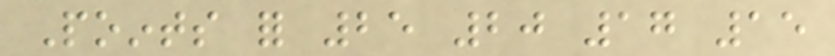Points for 25 20 17 15
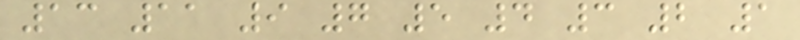13 11 9 7 5 4 3 2 1
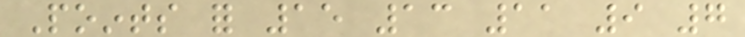Points for 15 13 11 9 7
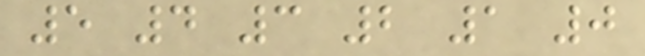5 4 3 2 1 0
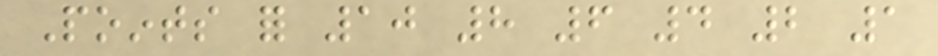Points for 10 8 6 4 2 1
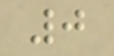0
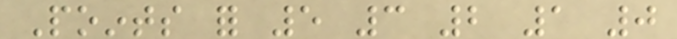Points for 5 3 2 1 0
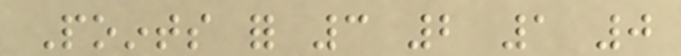Points for 3 2 1 0
